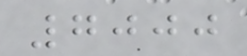7000
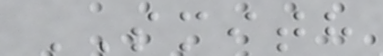SMITH
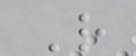R
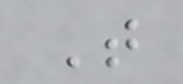T
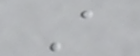A
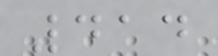414
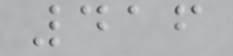416
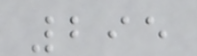295
